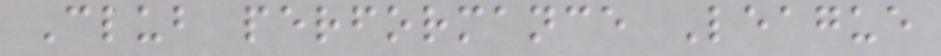Club performance League
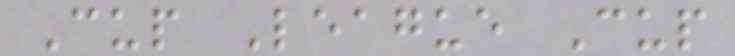Cup League Cup
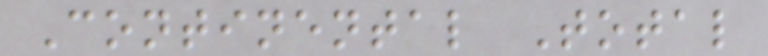Continental Total
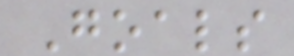Goals
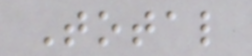Total
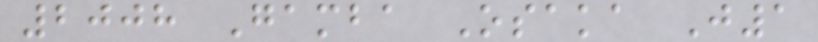2008 Gamba Osaka J1
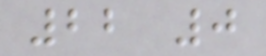22 0
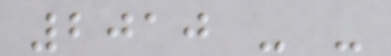2010 - -
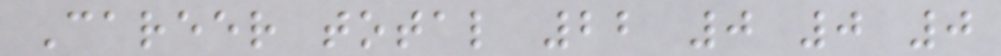Career total 22 0 0 0
